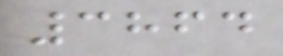3864
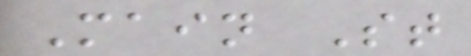Main St
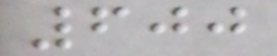600
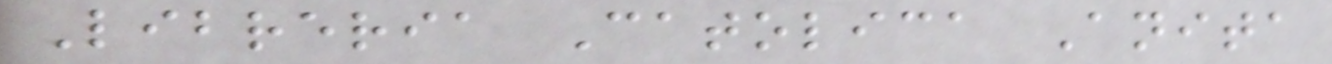Libreria Catolica Anita
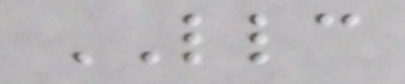LLC
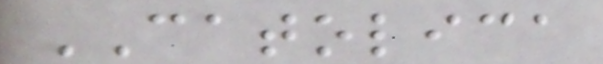CATOLICA
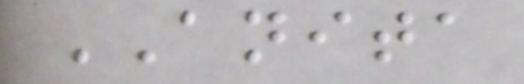ANITA
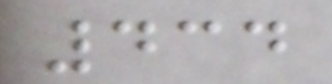434
